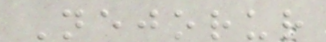Nejorur
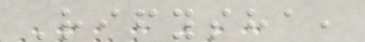Rifysha,
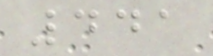441
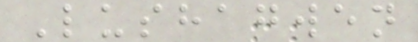Lushagwen
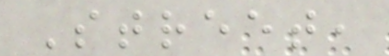Street,
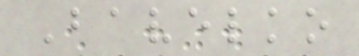Bavelko
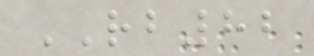RB82
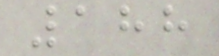188
